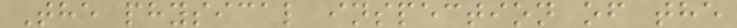The physical inspection of the
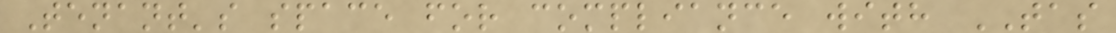Tenant's space for compliance with TAS
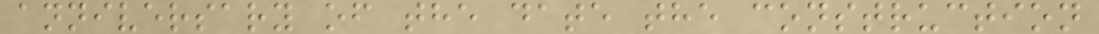anniversary of the date the construction
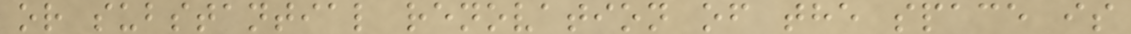or substantial renovation of the space is
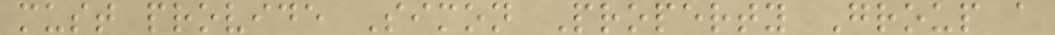must provide Simon Property Group a
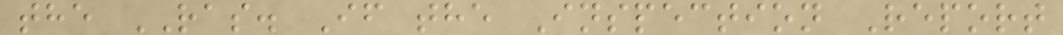the RAS. If the Inspection Report
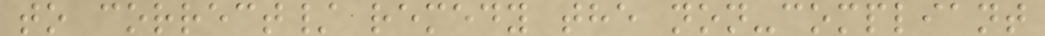to correct/ remedy the non-compliant
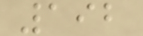192
